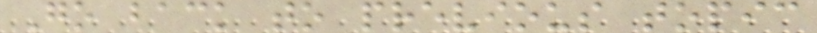Go back to previous topic
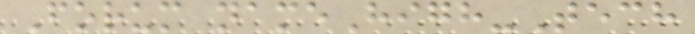Forum nameHigh-Tech
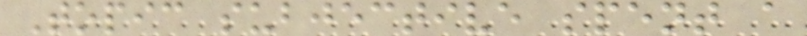Topic subjective spent a
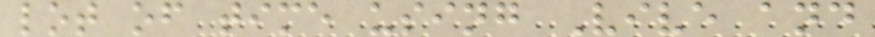lot of time using Vive and
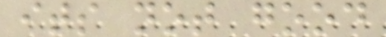its not good
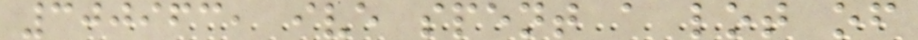300963, ive spent a lot of
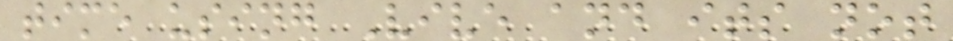time using Vive and its not
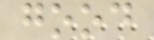good
